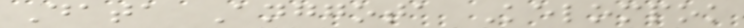Data Anggota Kelompok
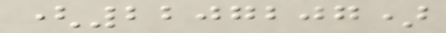(2207207)
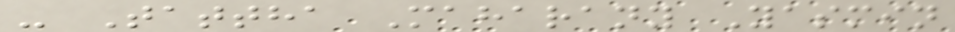- Tattha Maharany Yasmin
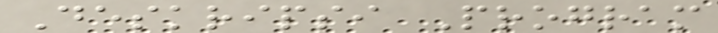Deskripsi Program
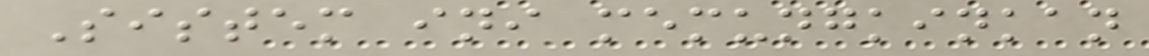Sistem ini memungkinkan
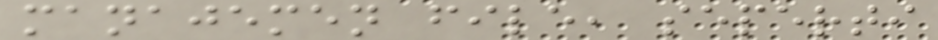manajemen file, seperti
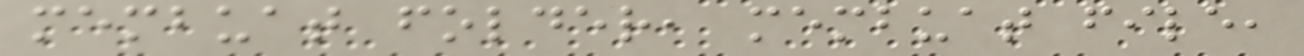membuat folder, membuat file,
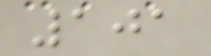101
